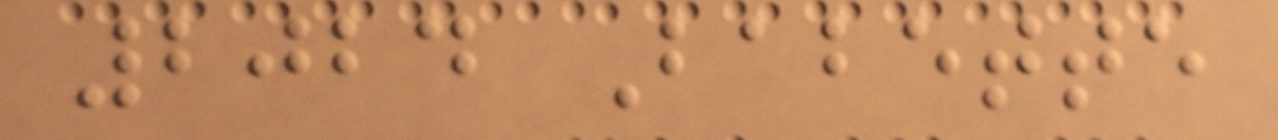2024 Babette
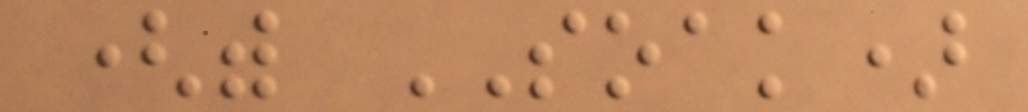(with SOAK)
